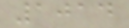1014
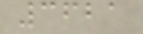3621
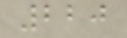220
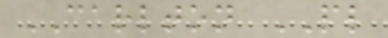CARLTON PL
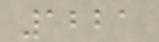1221
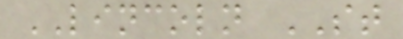LINCOLN ST
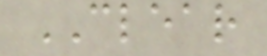CLEAR
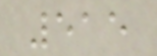515
